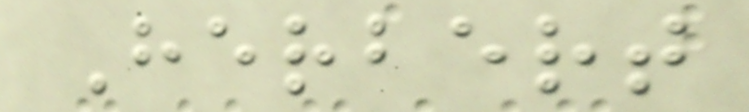Herbert
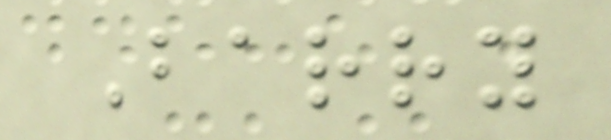Barry
